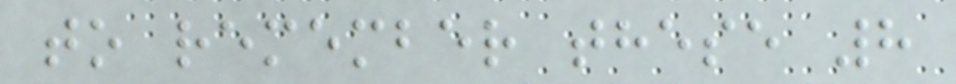to remember these 8
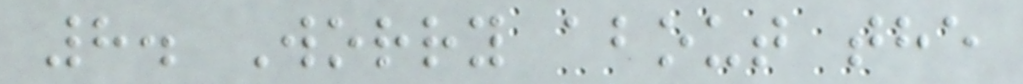8. Worry about the
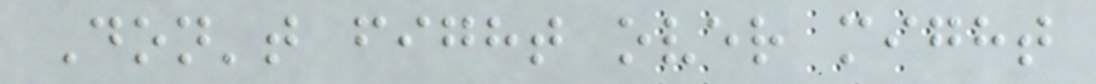Don't fight over might
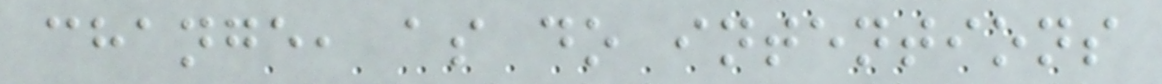change, as do intentions
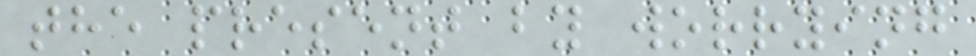the present by worrying
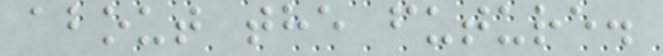about the future.
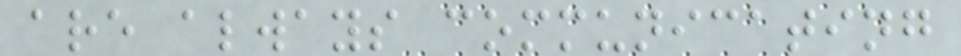are always communicating
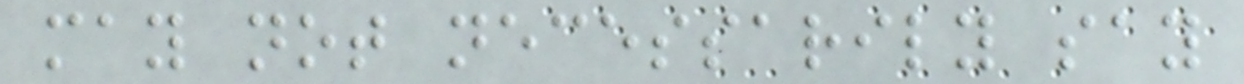may not necessarily say
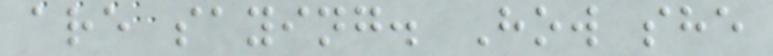are saying. How she
